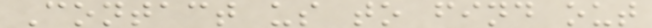Contact us to find out
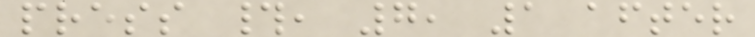press #, 7, 1 after
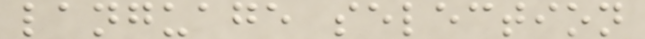language selection
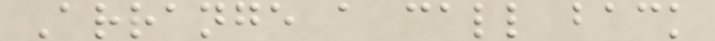Arrange a call back
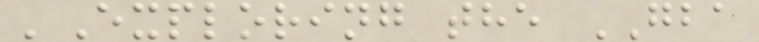'Exploring the GBA
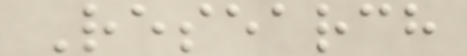Research
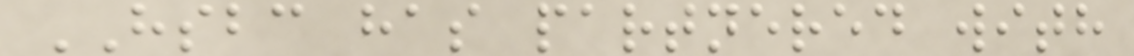HSBC has partnered with
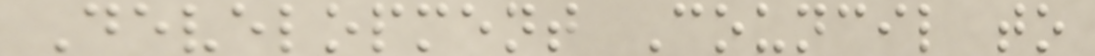Development Council to
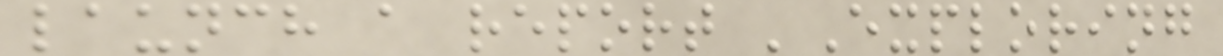launch a report 'Exploring
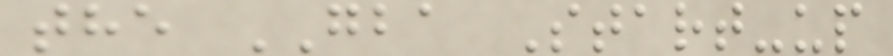the GBA Start-up
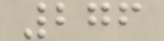276
